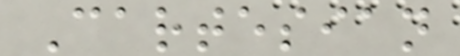Cartesian
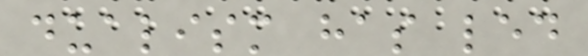dualism has led
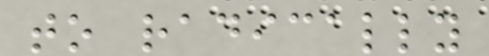to radically
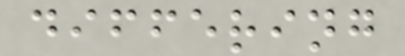differing
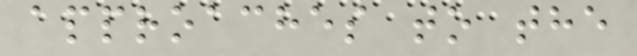approaches to the
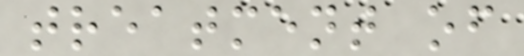treatment of
